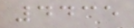4435
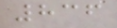836
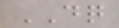DQ
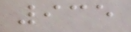935
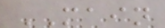MAIN
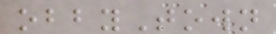obbyTown
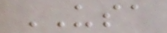USA
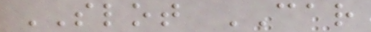SLOT CAR
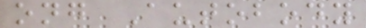ong Autobody
